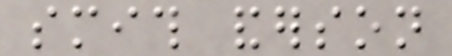smith anderson
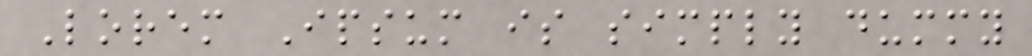Lorem Ipsum is simply dummy
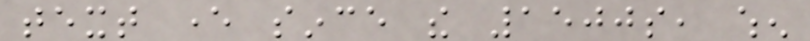text ever since the 1500s, when
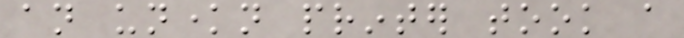an unknown printer took a
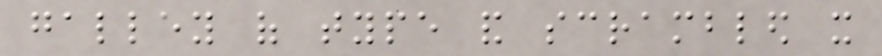galley of type and scrambled it
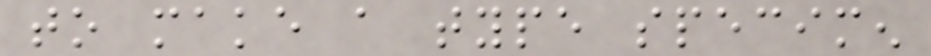to make a type specimen
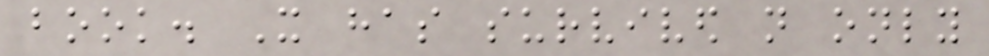book. It has survived not only
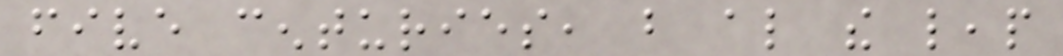five centuries, but also the leap
